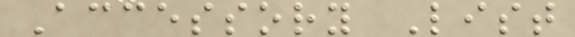Accessory List
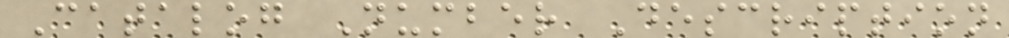Catalog Number Description
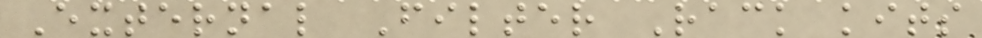External Filter Rack kits
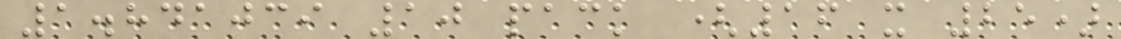1.841039 10 pack (16 x 25)
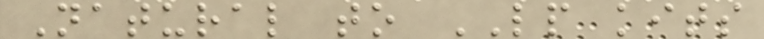Natural to LP kits
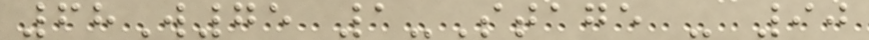68W75 1-Stage - 90
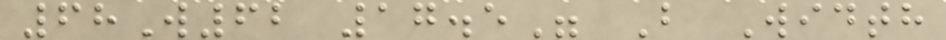68W62 17.5" B Width
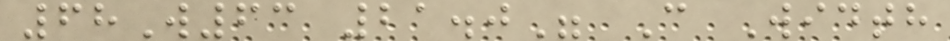68W63 21.0" C Width
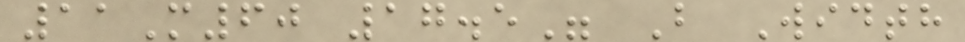11M60 17.5" B Width
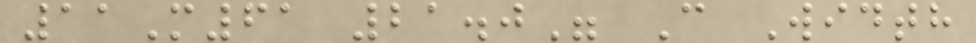11M61 21.0" C Width
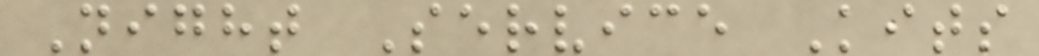Night Service Kits
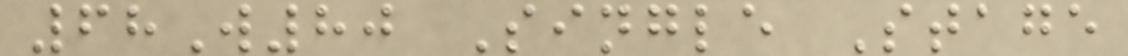68W80 Single Stage
